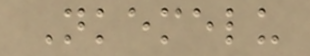Nkemelu
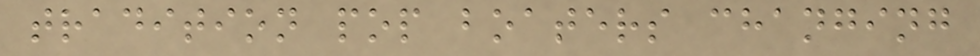tradition pop boaters changing
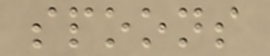spoons
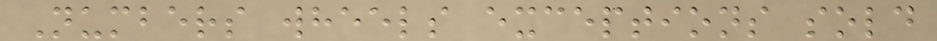Numbers wheels exceptions sold
